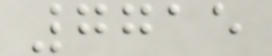7715
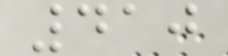410
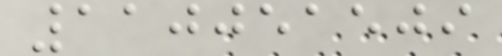110051509
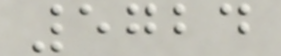5724
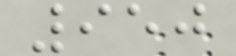950
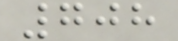708
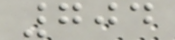704
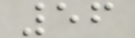56
